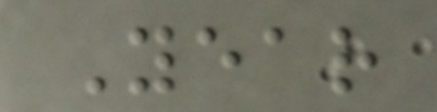Year
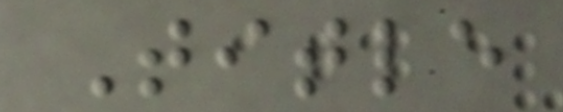Title
